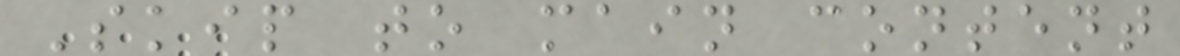Skip to main content
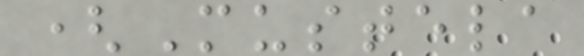(Mustela
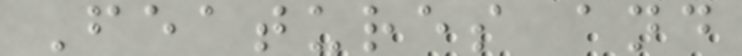Features and
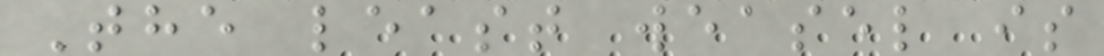The least weasel is
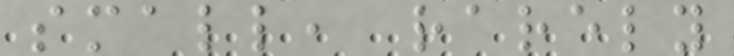small, rarely
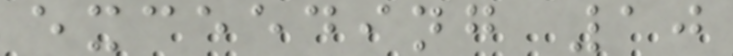exceeding 10
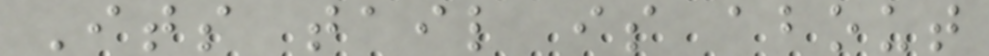Its tail is about
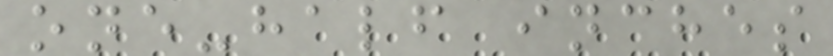one-half inches
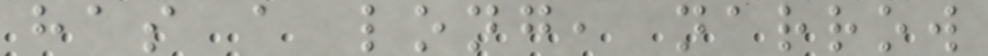has a long, narrow
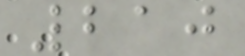210
